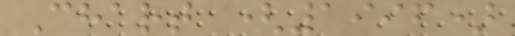Chart (1996)
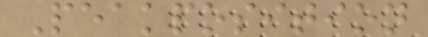Peakposition
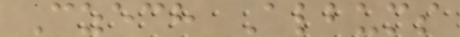Czech Albums
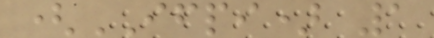(IFPI) 1
